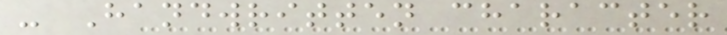- Handwritten character
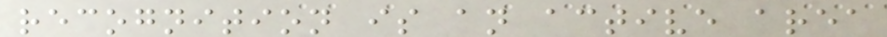recognition is an active area
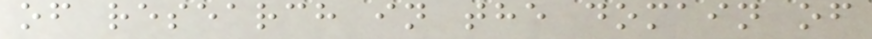of research in the domain of
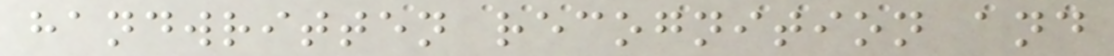handwritten recognition and
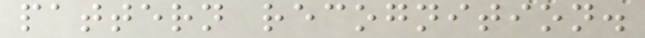pattern recognition.
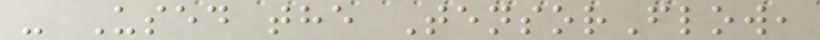- Used the TensorFlow,
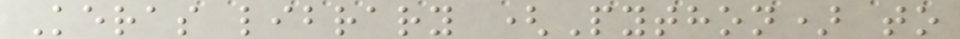Keras library (Python) to
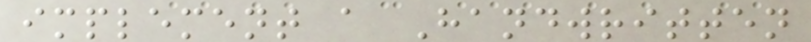implement a Handwritten
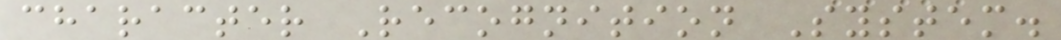character Recognition System.
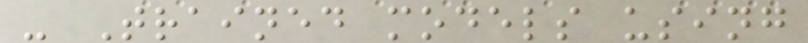- Trained models using
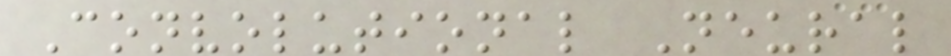Convolutional Neural
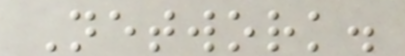Network.
